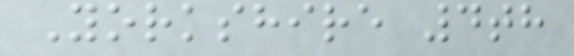Yorkshire 4th
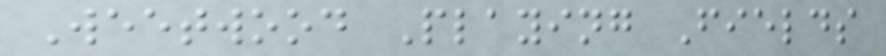Weetwood Playing Fields
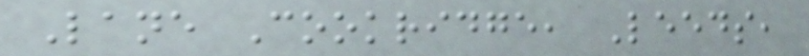Lane Cookridge, Leeds,
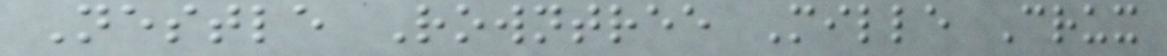Nestle Rowntree Mille Crux
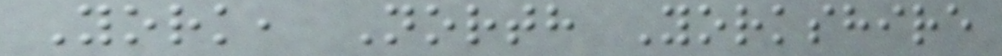York, North Yorkshire
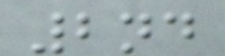2nd
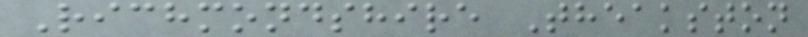Richmondshire Theakston
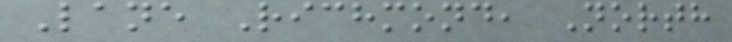Lane Richmond, North
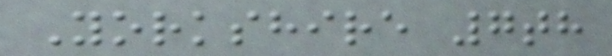Yorkshire 7th
